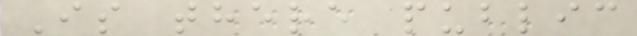Is there public
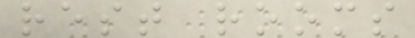rest rooms
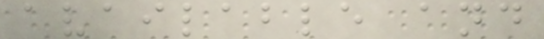available and
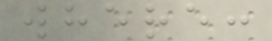where:
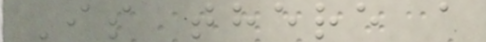Is there a
